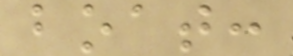boat:
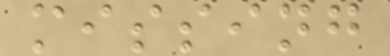missing
